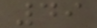49
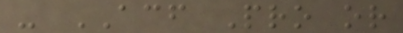- ACF Pro or
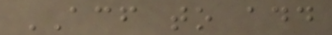ACF to add
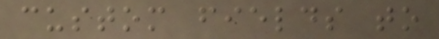custom fields to
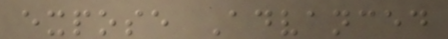expose Advanced
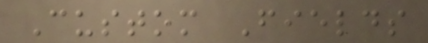Custom Fields
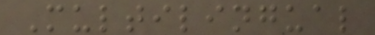Multilingual
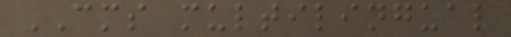CMS multilingual
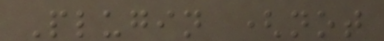Plugin (not
